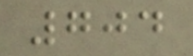704
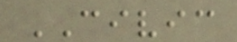CIVIC
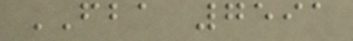FBA 7591
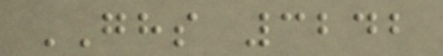GHS 3242
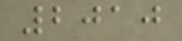2010
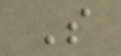S
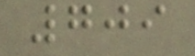709
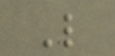L
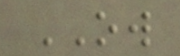OW
